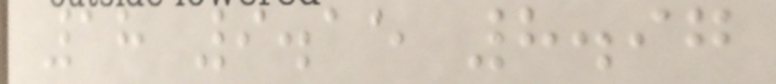18 9.15 8.97
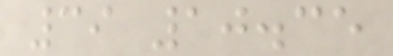39 10.35
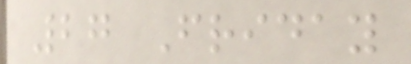27 Friday
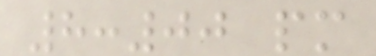8:00 pm
